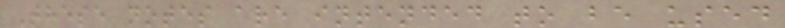These notes are intended to be used
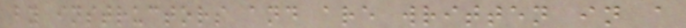by instructors and are written in a
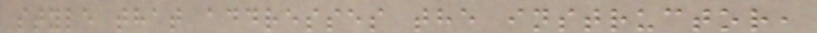style that addresses the instructor,
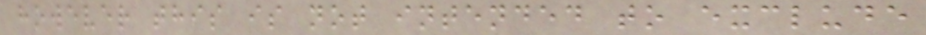however this is not intended to exclude
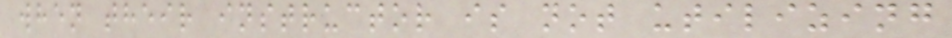when their instructor is not utilizing
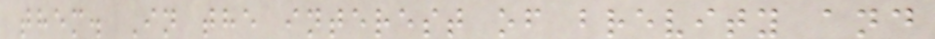them. In the interest of brevity and
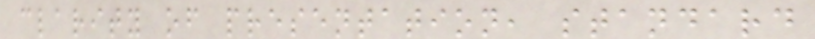clarity of presentation, standard
